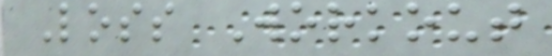Loss Workout
